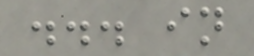... in
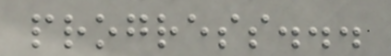progress...
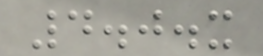4.0.x
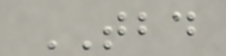TBD
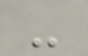-
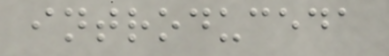introduceda
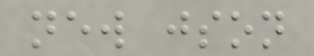new json
